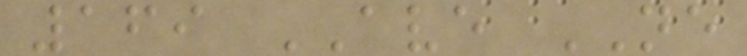169 AVE NE
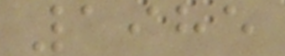1985
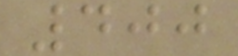400
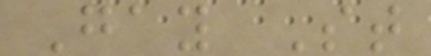Gay St
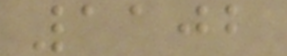1102
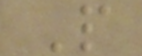P
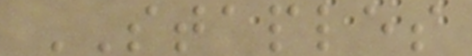STAPLES
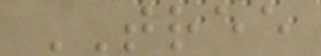TREE
